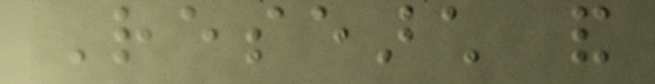Research and
